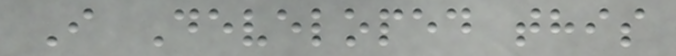I Developed this
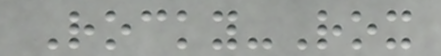Rocky-Rox
